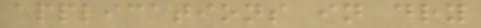applications in dry
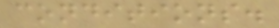conditions.
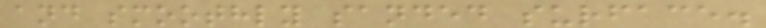and smoothly sanded surface.
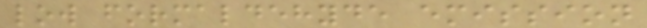low formaldehyde emission
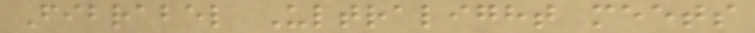Fibrabel Ultralight meets
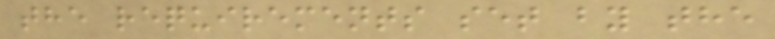the requirements set by the
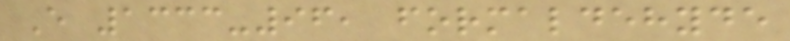E 1333-96, formaldehyde
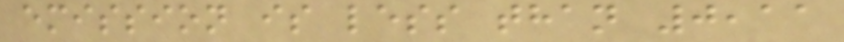emission is less than 0,11
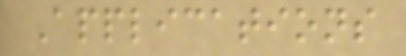Applications
